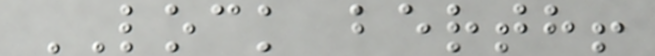LOCK berth!
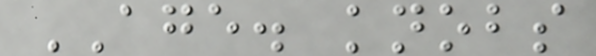AGE. knobs
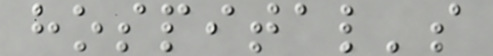hospital's
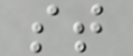st
